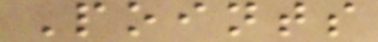Points
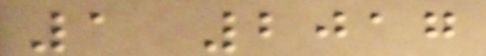1 2017
